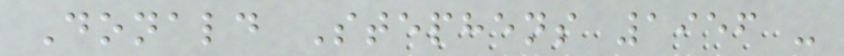Donald Stephens 1956 -
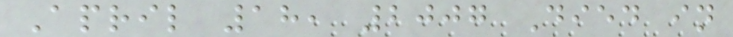April 18, 2007 Died in
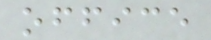office
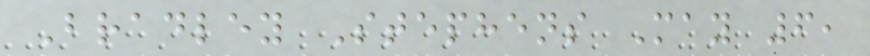Bradley Stephens May 6,
